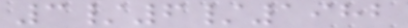3/6/1982
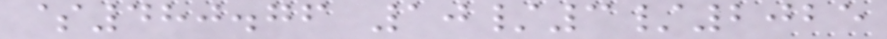$480.76 10/3/2025
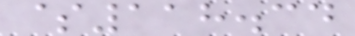$118.34
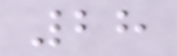28
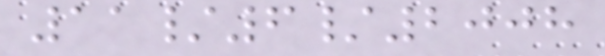11/6/2008
